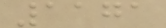1171
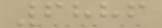6886
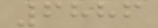6886
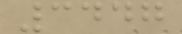3447
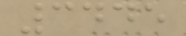3445
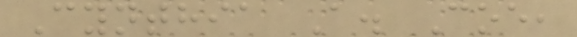Cynthia A. Coe,
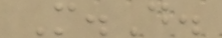M.D.
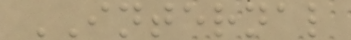INTERNAL
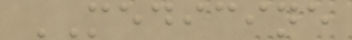MEDICINE
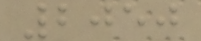2050
